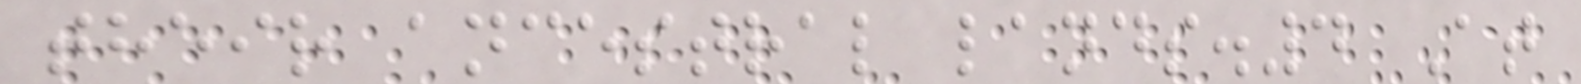their ancestral lands.4 At
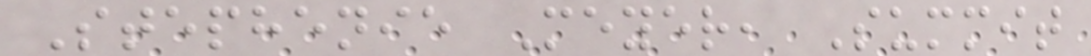Stephenie Meyer, Summit
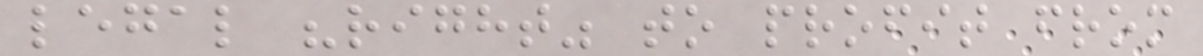legal "right" to profit from
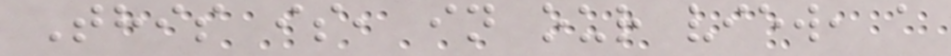This is, in our view, a
